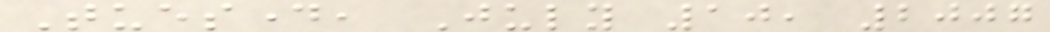Tuesday, July 10, 2007
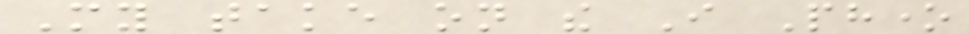My take on the I Phone
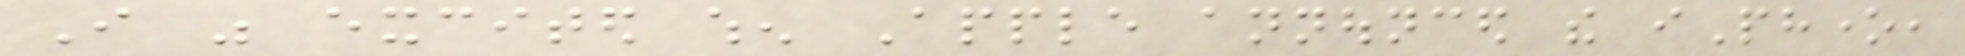I was excited when Apple announced the iPhone,
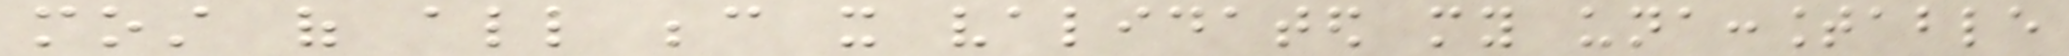most of all because it validated my unaccountable
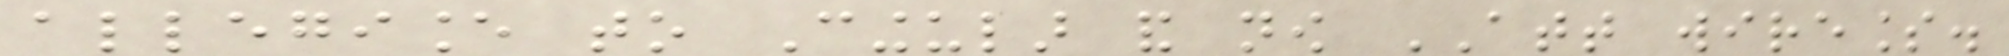allegiance to Cingular and now ATT wireless.
